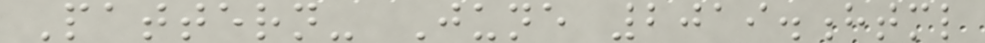Pattern- June 2019.html
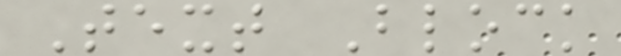Text Block
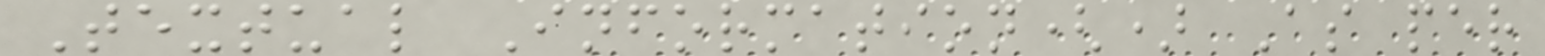Textual Information() As per
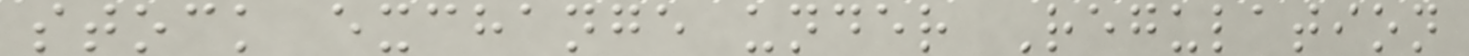stock exchange under Regulation
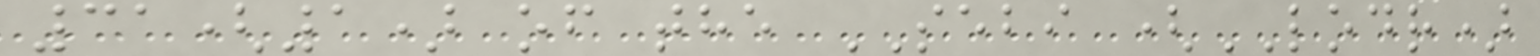31(1) of the SEBI (LODR)
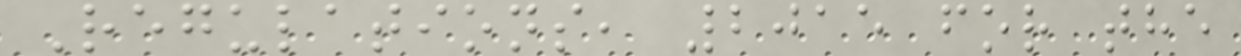Regulations, 2015 for the
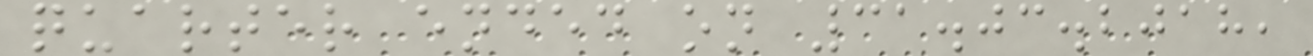quarter ended on 31.03.2018,
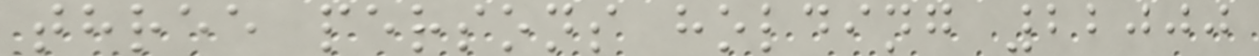three persons holding 22000
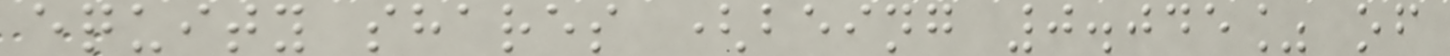equity shares (being 0.045% of
